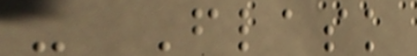- Flask
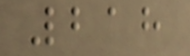218
